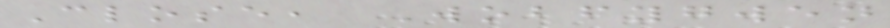Close, Wobfygwen
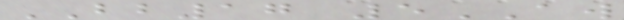BB17 5AW
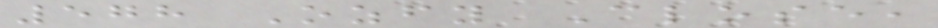578 Ozfy Close,
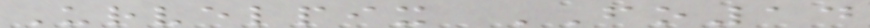Urvelpix FO14
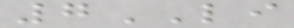7LI
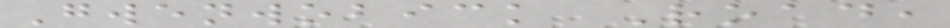Gwenwobick Road,
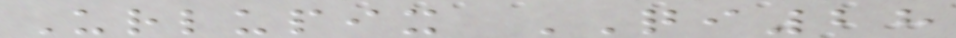Urlupix QI28
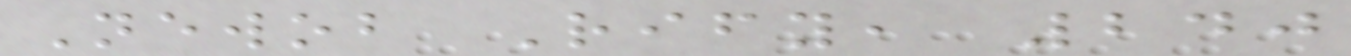Newob Rify, 240
